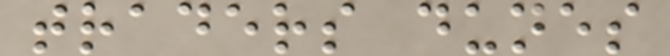traders dunes
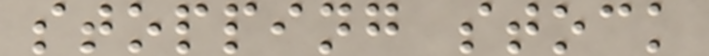stopping stock
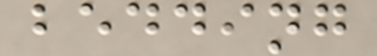bedding
